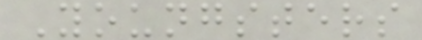Youngsters
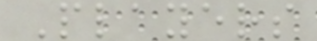Players
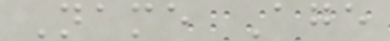Name Age
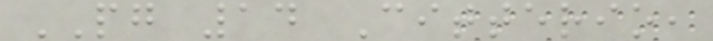PG 14 Citterio,
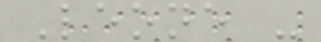Leone -
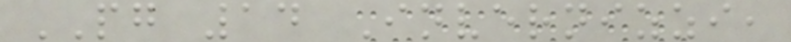PG 14 Invernizzi,
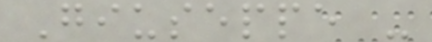Giuseppe -
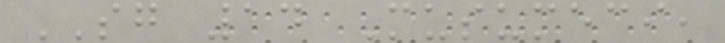SG 14 Musumeci,
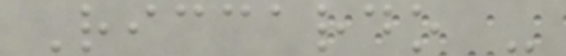Riccardo -
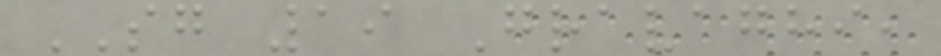SG 19 Gravaghi,
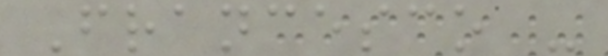Francesco -
